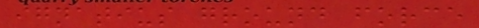ignatius ground force
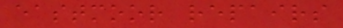eastmoor repairs
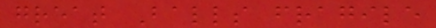great Balls fragile
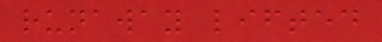runaway lifted
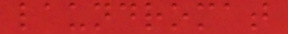laundromat
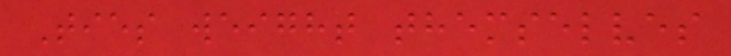Ties weight themselves
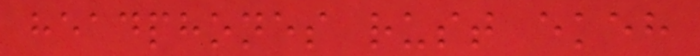headphones rust ekeh
